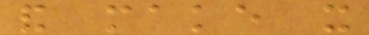and make it
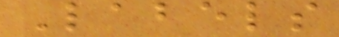Labels
